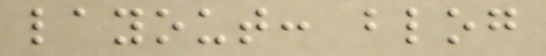layout: blog
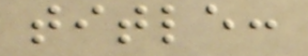title:
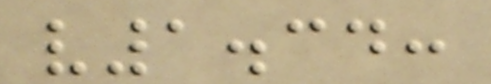v1.34:
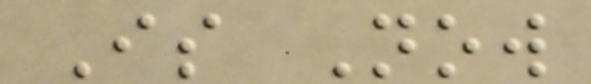Is Now
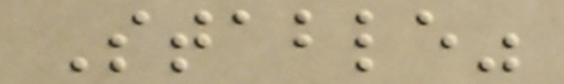Stable"
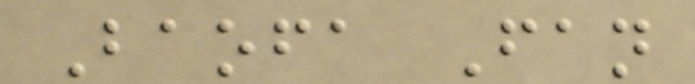Baofa Fan
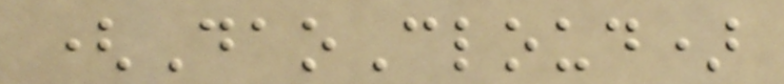(DaoCloud)
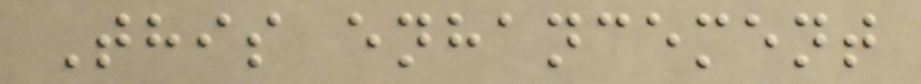This enhancement
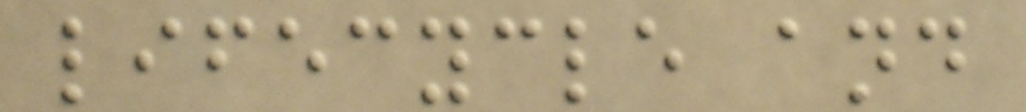lifecycle and
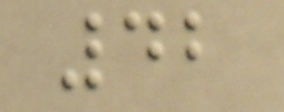42
